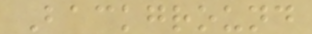Background
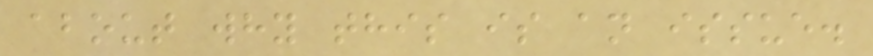about why this is an issue.
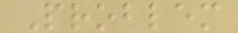Problem
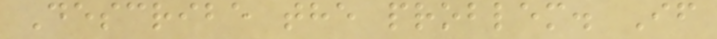Describe the problem. If
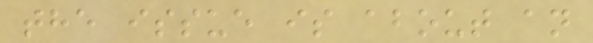the issue is about an
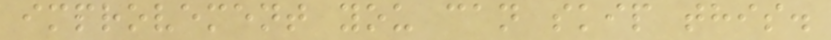improvement you can skip this.
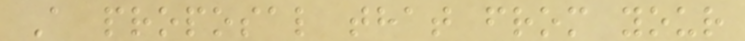A proposal that from your
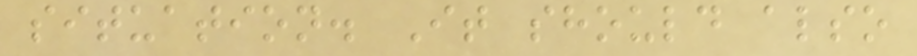situation. It should also
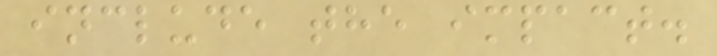include the impact.
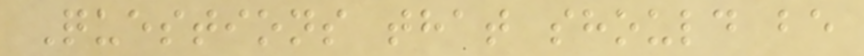Questions that should be
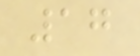17
